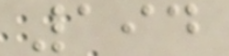194
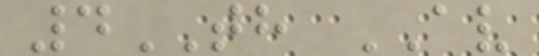4TH AV
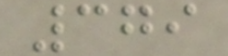379
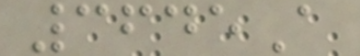3645A
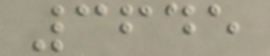3645
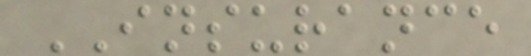INSURANCE
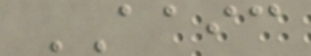AAIC
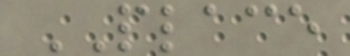PLACE
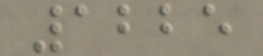1225
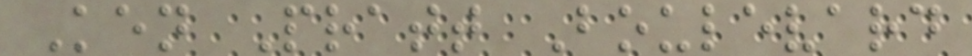Ken Pratt Boulevard
